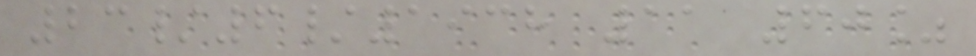23/6/1938 11 60%
